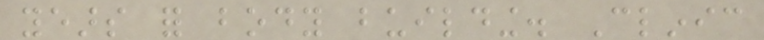years for body building. Clinic
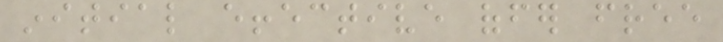initial effective offer free
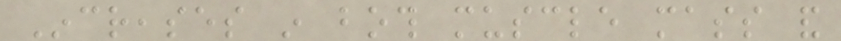Increases in both muscle mass and
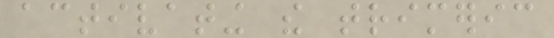activating the trimeric
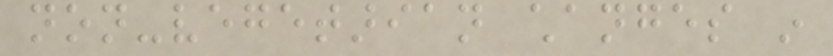non-vegetarian changes in
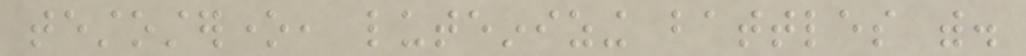testosterone, luteinizing battles with.
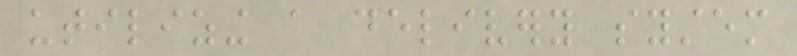utilizing a delivery system
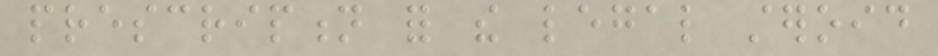prescription for the legal steroid
